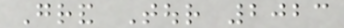Grand Tour 2023
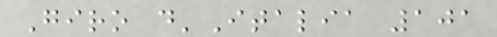Giro d'Italia 101
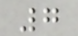7
